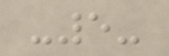-5-
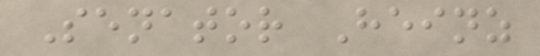Senator Heinz
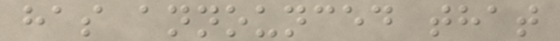has announced that
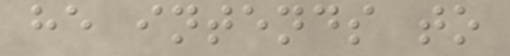he intends to
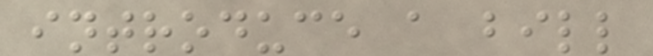introduce a bill
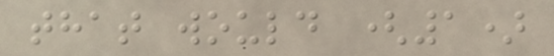that would (1)
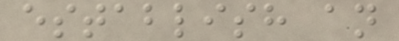establish an
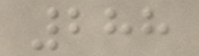288
